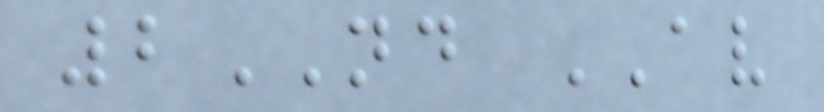2ND AV
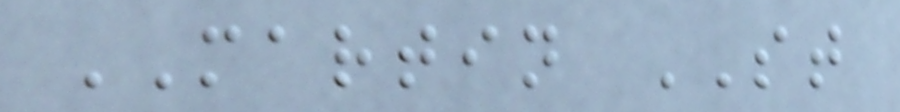MARTIN ST
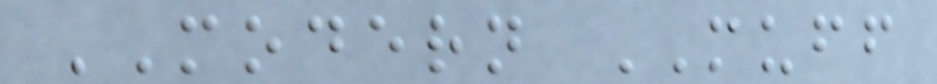MODERN MUFF
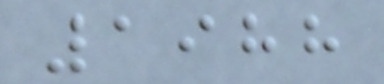1988
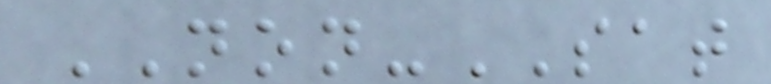NON-SAT
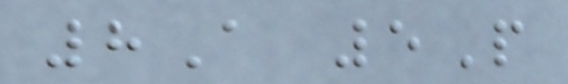8A 5P
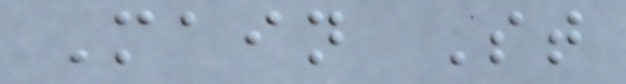Main St
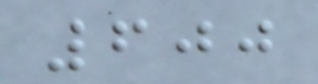600
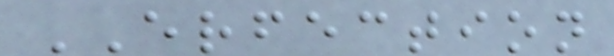ERFECTION
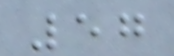57
